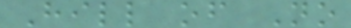Hill of No
